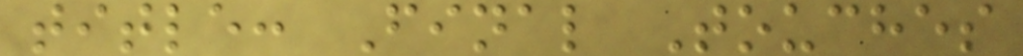title: Final Touches
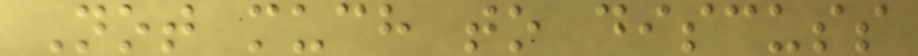Not much to discuss
